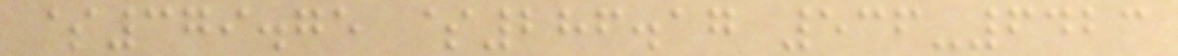$379.75 $286.17 536-6423
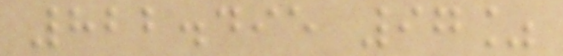822.495 97%
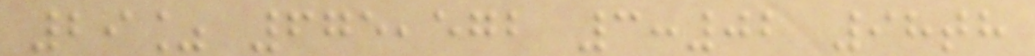29% 675,572 3:02 98th
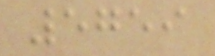5759
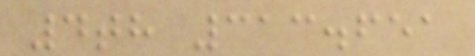4th 313.651
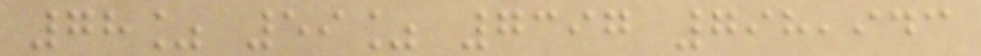78% 59% 7397 798,943
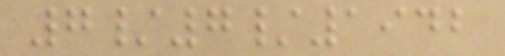7/7/1942
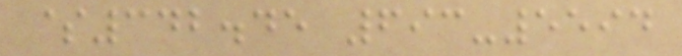$342.45 693-5594
